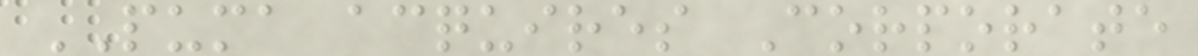PUMA acquires Corporate
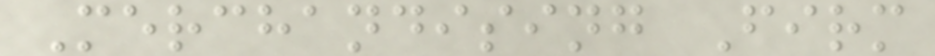Merchandising Firm
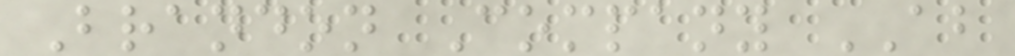Brandon Company AB
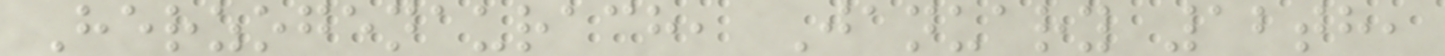Herzogenaurach, January 12th,
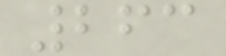263
